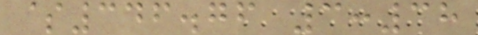$346.76 3:38
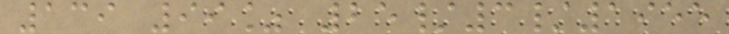139 99% 25/3/1955
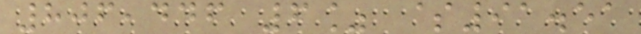806,446 6% $91.51
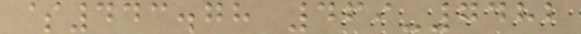$443.78 469-7482
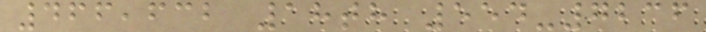466,632 18th 554-7236
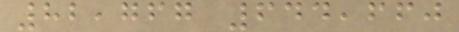82,767 644,660
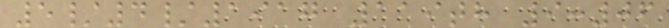5/4/1917 119th 9:06
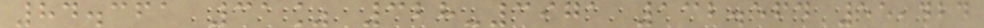84.361 31% 328-3971 132.564 55,424
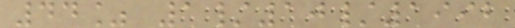44% 1/10/1992
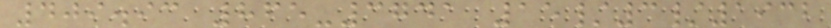409.93 865-3741 15/3/1932
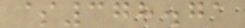$378.71
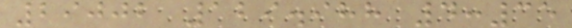29002 129.988 4:35
